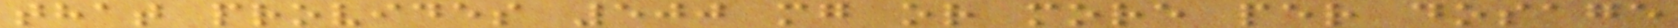that provides 500 mg or more per dosage
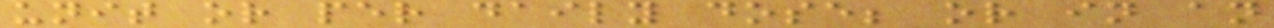unit or per daily dose; or in an
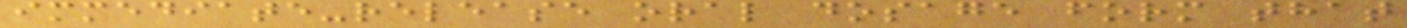immediate-release oral dosage form that
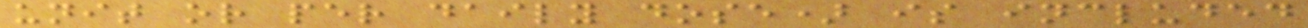unit or per daily dose) is included
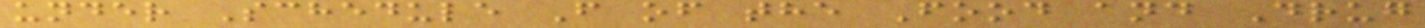under Schedule F of the Food and Drug
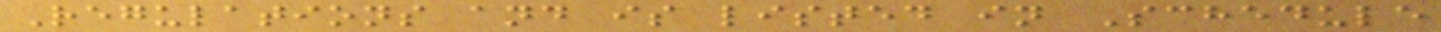Regulations and is listed in Schedule
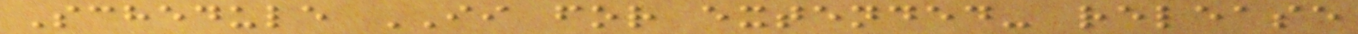Schedule II for extended- release
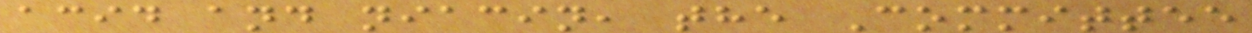acid and niacin, the Committee
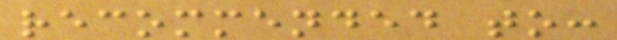recommended to:
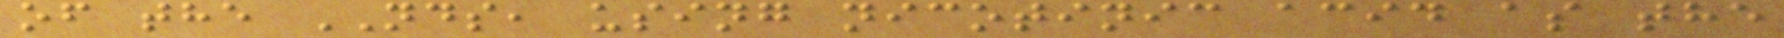of the NDS, using nicotinic acid as the
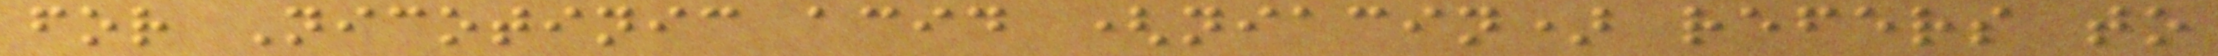for Nicotinic acid (niacin) refers to
